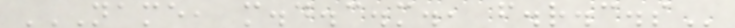NAME, M.D.C.M., F.R.C.S
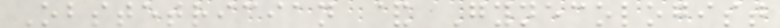Obstetrician & Gynecologist
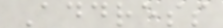Address
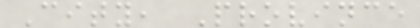City, Province
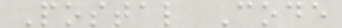Postal Code
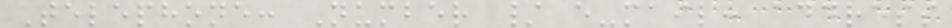Telephone: Number / e-mail: address
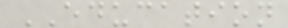EDUCATION
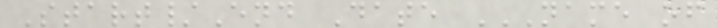Start/End Date NAME OF
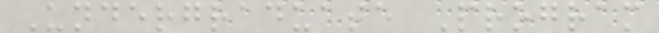Undergraduate Program
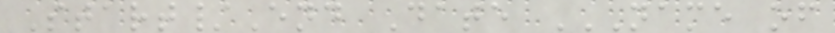Start/End Date NAME OF
